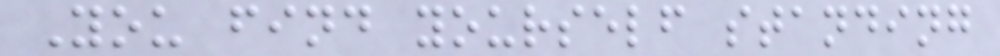You find yourself standing
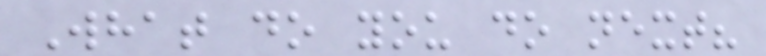What do you do next?
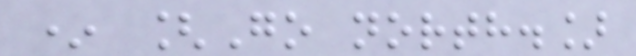* [Go north.]
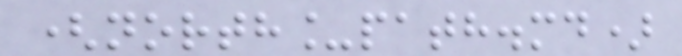(north_path.md)
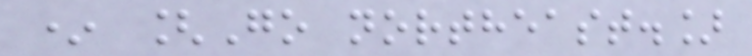* [Go northeast.]
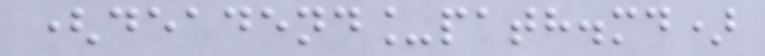(deadend_path.md)
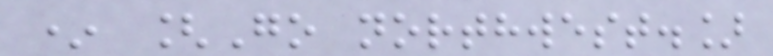* [Go northwest.]
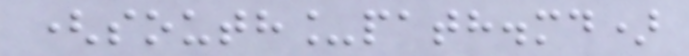(south_path.md)
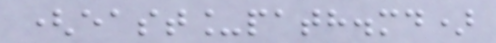(east_path.md)
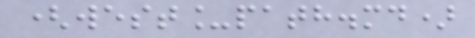(west_path.md)
